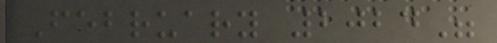February 2024"
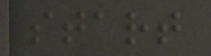start
